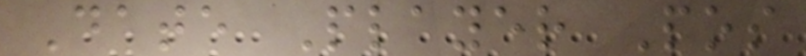Date Player Pos
